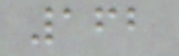162
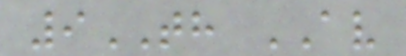9TH AV
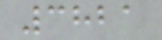3821
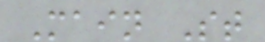Main St
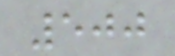500
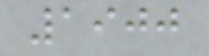1900
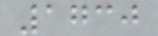1730
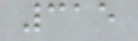315
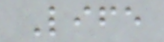Life
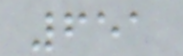651
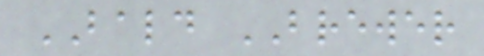BALD BREWER
